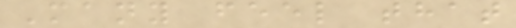Many feel that
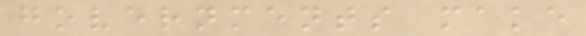governments make
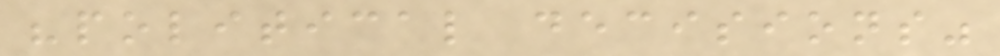"political decisions"
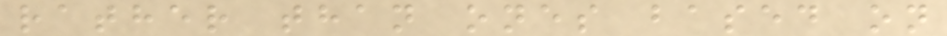rather than ones based on
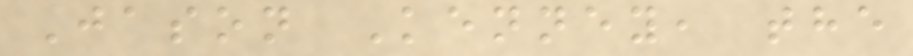Jason Kenney, the
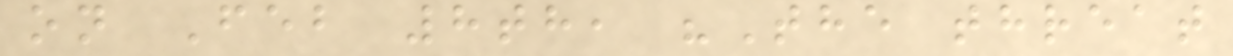on Feb 8th, "The threat
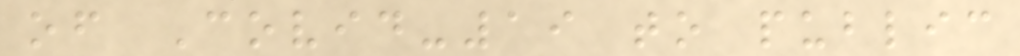of Covid-19 to public
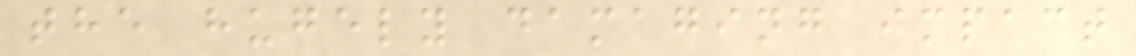the hugely damaging impact
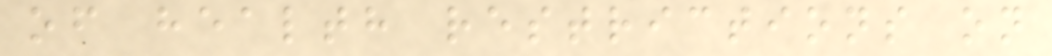of health restrictions on
